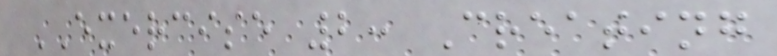EXERCISE 2: Creating
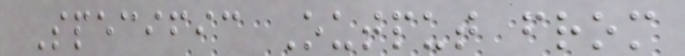Specific Output from
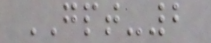GPT-2
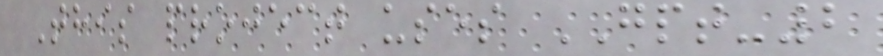This project uses GPT-2
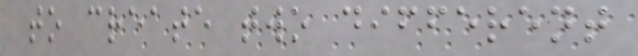to create two different
